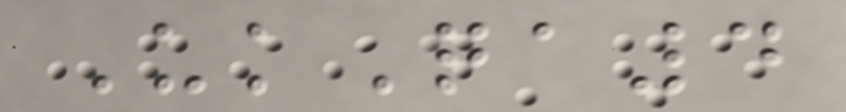UkQa4
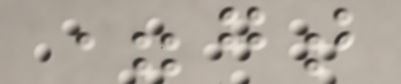=gt
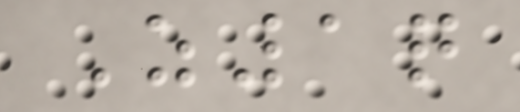Z1q
